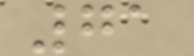71
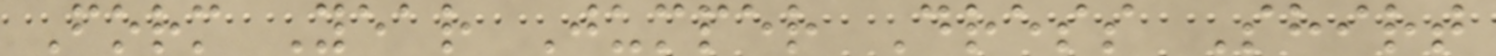Form Year Jumper Dress Shirt
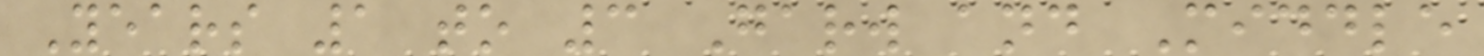Years 1 to 3 Garw and Middle
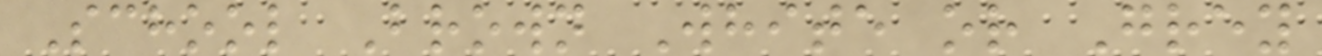School Brown White or Grey
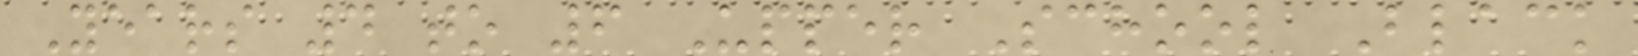Years 4 to 6 Upper School Black
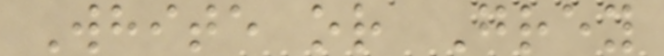White or Grey
